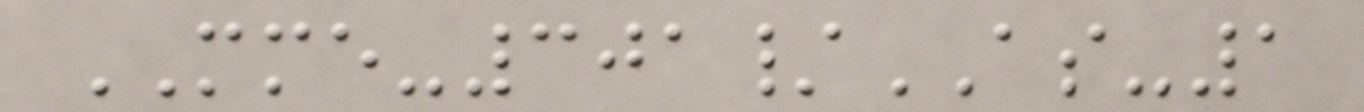MME-301/AS-1
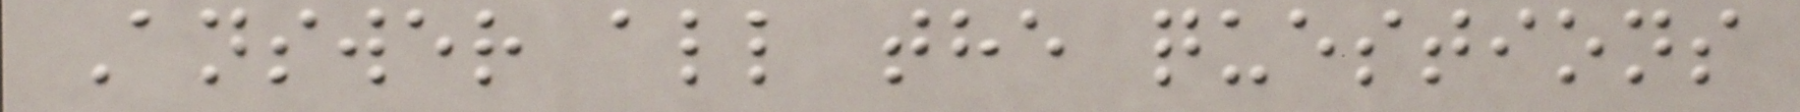Answer all the questions
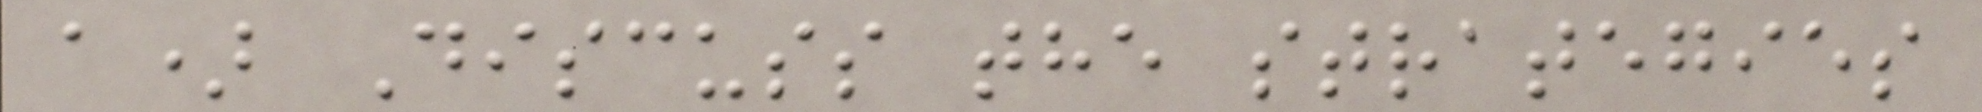a) Discuss the strategies
